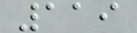119
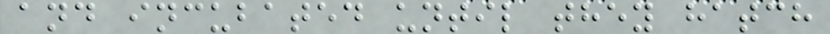and incubated until they hatch
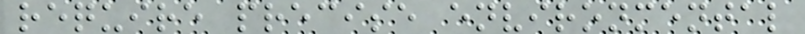require precise environmental
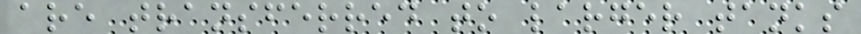are transferred to larger tanks
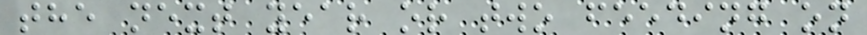the next year or two feeding on
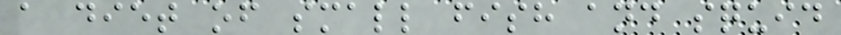a diet of small fish and squid
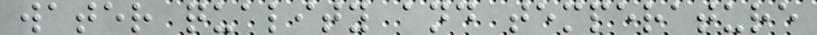water quality and temperature
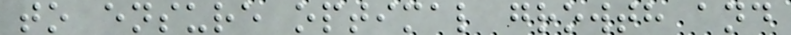to ensure optimal growth and
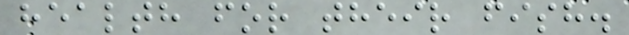health for their fish.
